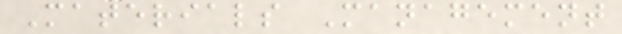Materials Management
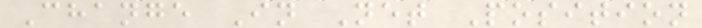Change In Net Position
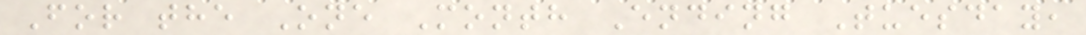For the One Month Ending Tuesday,
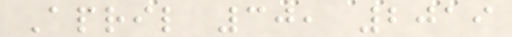April 30, 2019
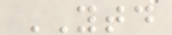YTD
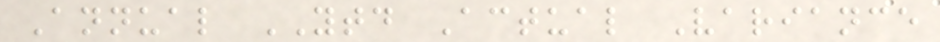Annual YTD Actual Variance
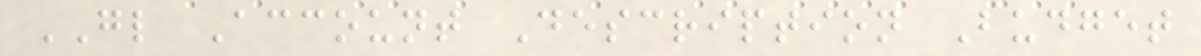GL Account Description Budget
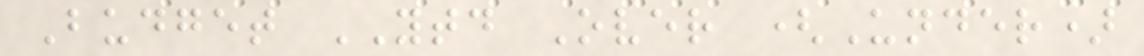Budget YTD Over (Under)
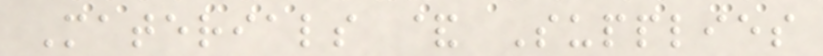Materials & Supplies
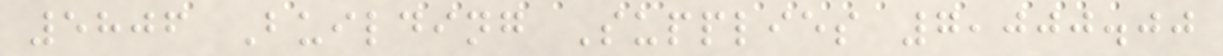5806 Building Supplies 7,000.00
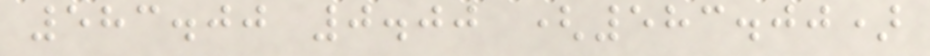583.00 0.00 (583.00)
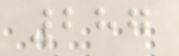287
